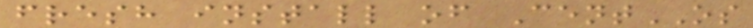fresh install of CentOS
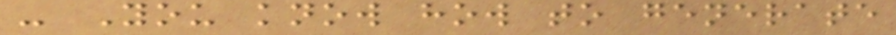- You know how to generate
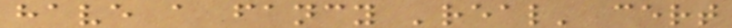have a fancy 'real' cert
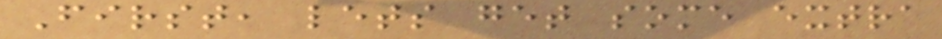First, lets get some extra
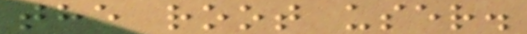the root user.
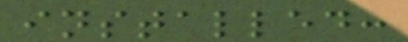installed:
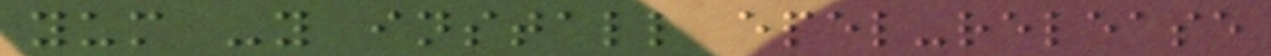yum -y install epel-release
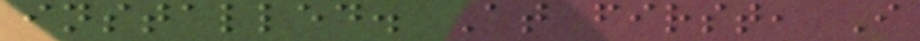installed. At first, I
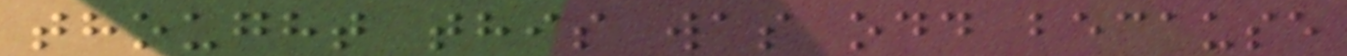thought this was odd because
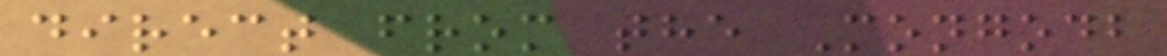direct from the Mongodb
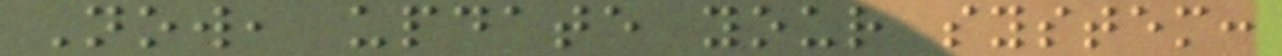Now, update your system:
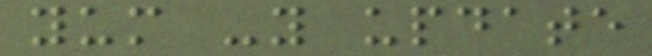yum -y update
